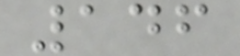146
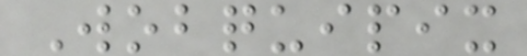Wobquipix
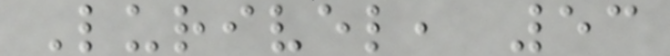Lurivel, 53
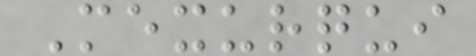Mexurqui
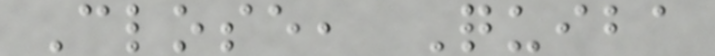Close, Quiba
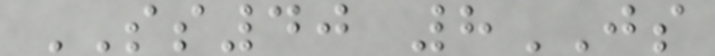SS40 8JS
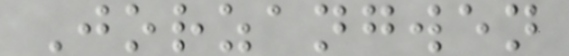Jorzangwen
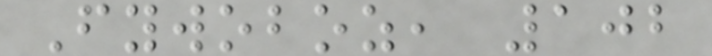Fywoboz, 102
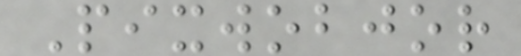Pixwobjor
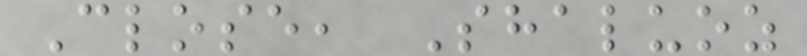Close, Shaluoz
